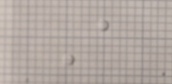A
